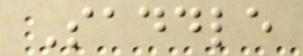Saddle
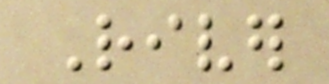River
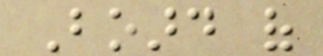Board of
